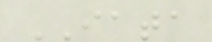IATA
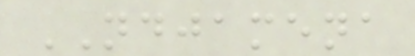NDJAMENA
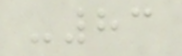-83
